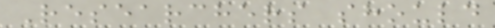Researchers should
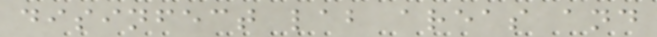disinfect lab areas and
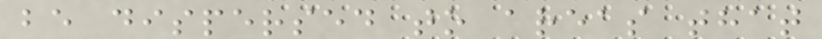be dispersed to areas that
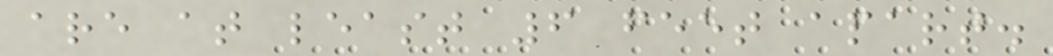are at least 6 feet apart.
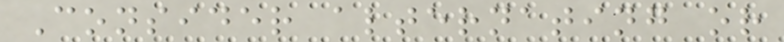Consider alternating or
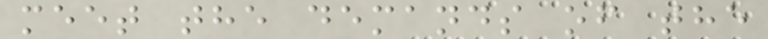meet the demands of the
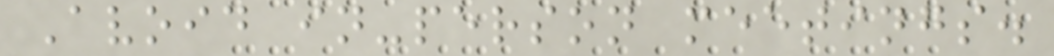Avoid in-person meetings.
